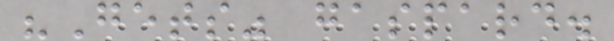"Gets" gaspard.
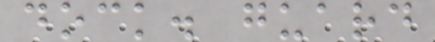dock. guard
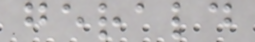gerald
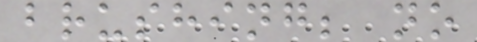brushing; no
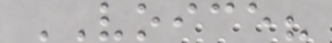VOICE?
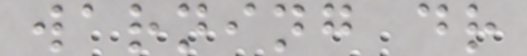warning dr
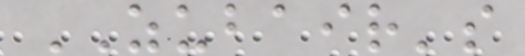ZUBAIR's
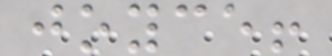joyce!
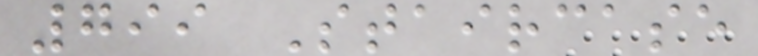799 Staircase
